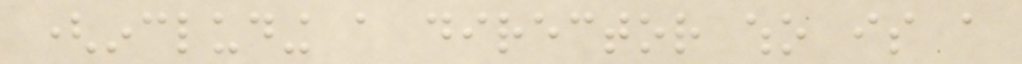(including a director who is a
